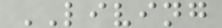LIVING
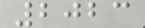2023
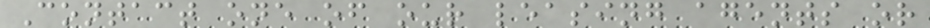Contact one of our leasing agents or
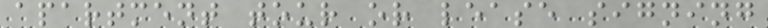apartment tour or lease signing
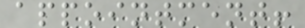appointment!
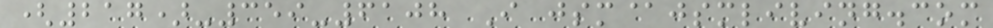(217)-359-6108 I jsm@jsmliving.com
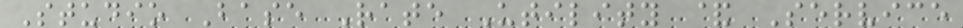Studio Base Rate Utility & Service
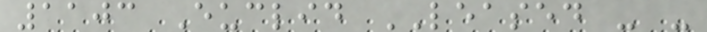1103 Euclid LEASED - -
